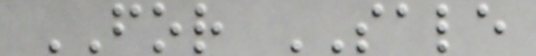FOR SALE
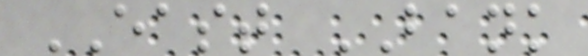EAST BANK
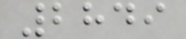2849
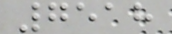7518
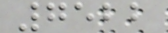7522
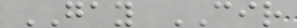GAY CIR
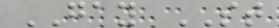GAY ST
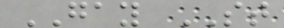GAY ST
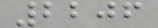2206
